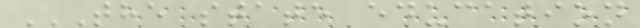THE STATE EDUCATION
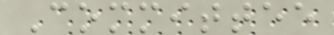Committee
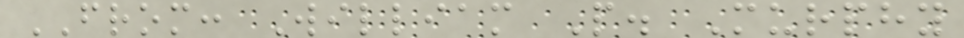FROM: William P. Murphy
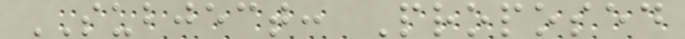SUBJECT: Proposed
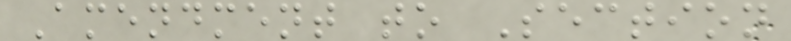Amendment to Section
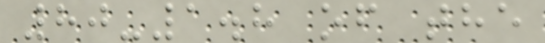80-1.8 of the
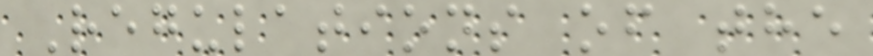Regulations of the
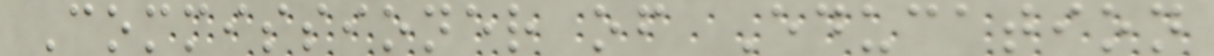Commissioner of Education
